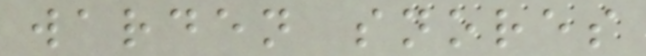warden snores
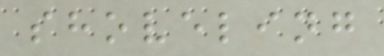shoveling
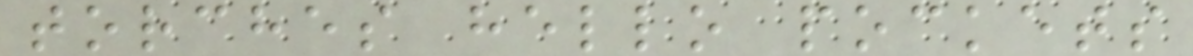torches hello pockets
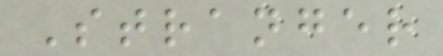Stranger
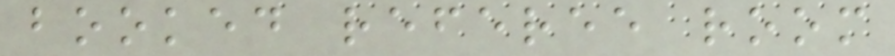booked referee room
